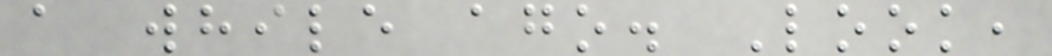a while ago. Look,
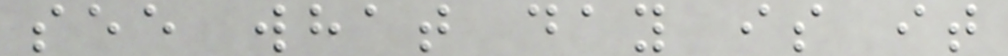see what day is it
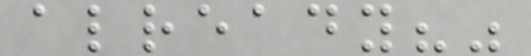already?"
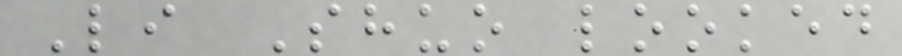Li Shuo looked
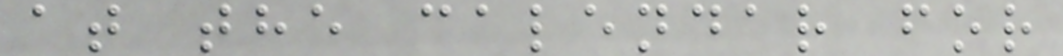at the calendar for
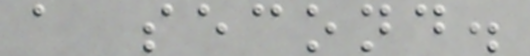a second.
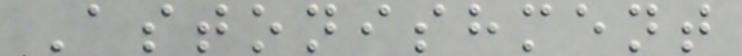Astonishment
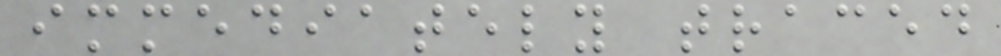immediately traced
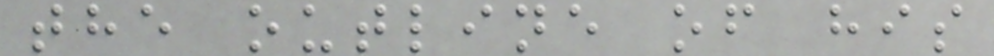the outline of his
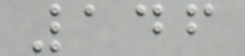146
